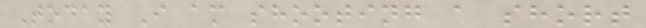Today I am shooting a short
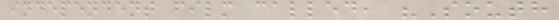independent film called, "South
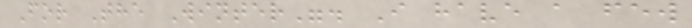For The Winter". I have a few
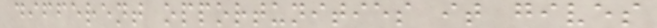different opportunities it gives
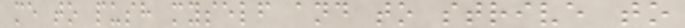me to push myself and to strive to
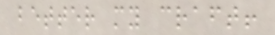better my craft!
